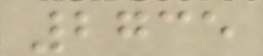2735
